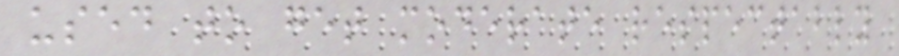used to get moderate respectably
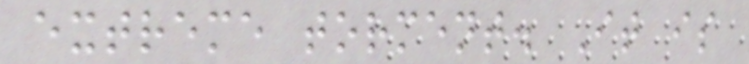extreme torment. It is
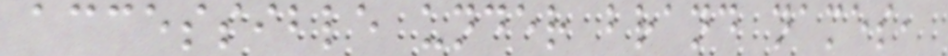accessible under brand names,
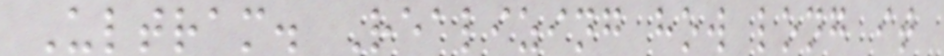Ultram. Realizing how long it
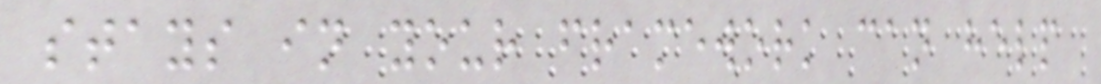stays in your framework can help
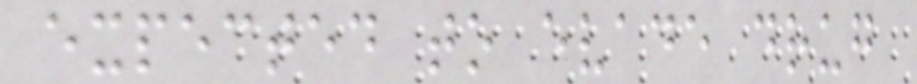expected to evade drug
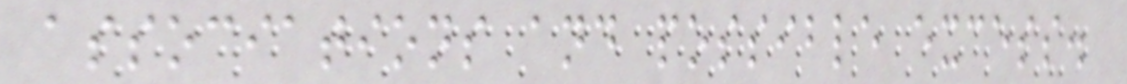associations and possible excess.
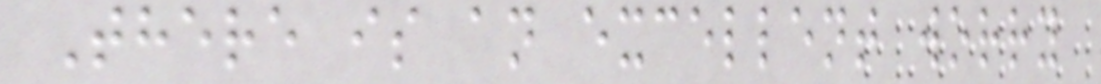There is an excellent worry
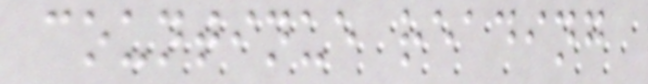countinue reading
